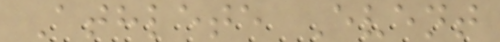Athlete Event
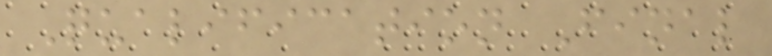Qualification Final
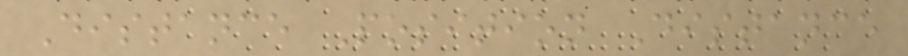Distance Position Distance
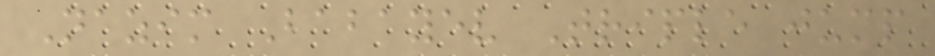Nazim Babayev Triple jump
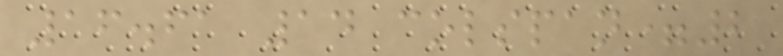16.61 14 colspan=2
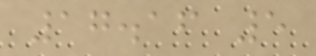17.16 5
